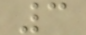3
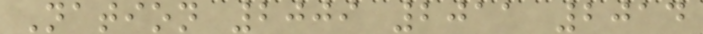Nation 2009 2011 2014
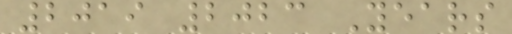2019 2023 Years
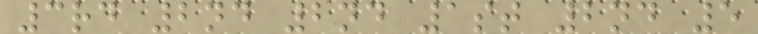3rd 2nd 2nd 1st 2nd 5
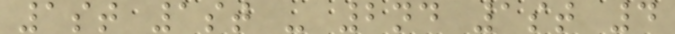1st 1st - 2nd 1st 4
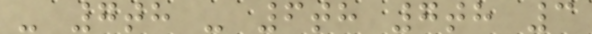- 7th - 6th 7th 3
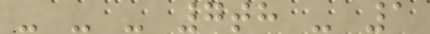- - - 7th - 1
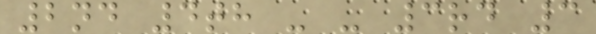2nd 4th - - 3rd 3
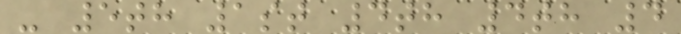- 5th 1st 4th 4th 4
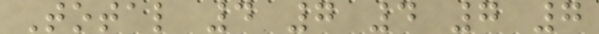Total 4 7 4 7 7
